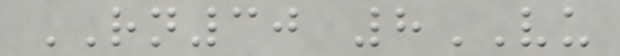RN30 8VU
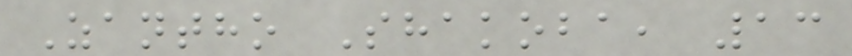Zantho Shakoba, 13
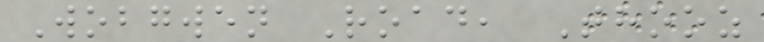Wobgwen Road, Thooz
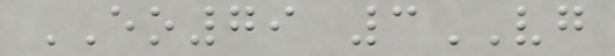EO79 3VG
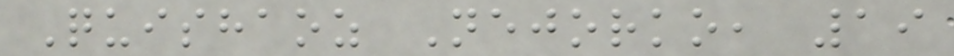Quishaoz Nejorko, 19
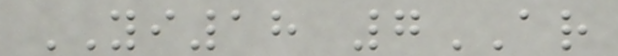YI18 7AR
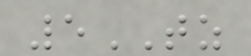5TZ
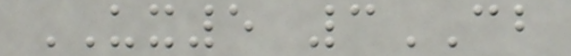UX5 3CB
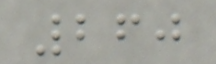260
